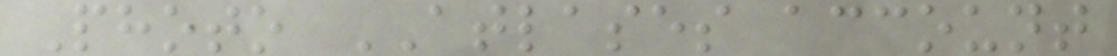Photo ATLASES account
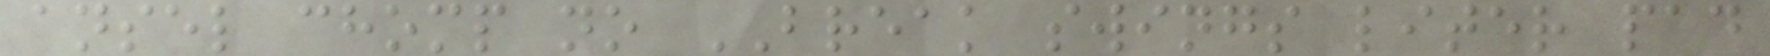ansel chomp no BREAK swings liter pad
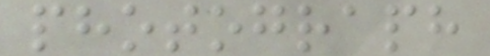photograph
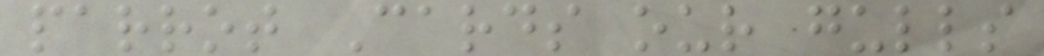parrot Cards our gulls
